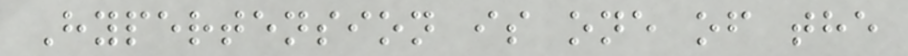Hypertension is one of the
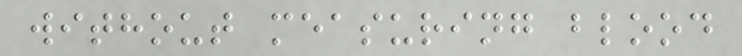without measuring blood
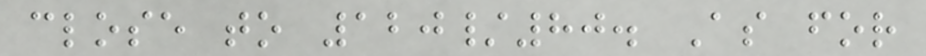close to 120/80. As for
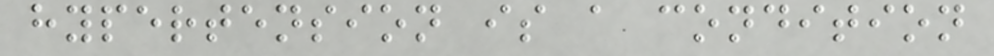hypertension is a condition
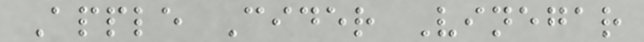Apple Cider Vinegar
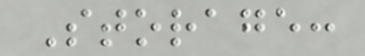Storage:
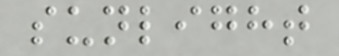sunlight
